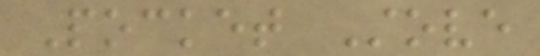Pocket Stove
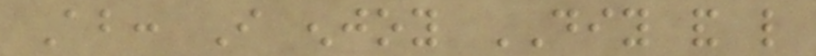About: I enjoy DIY and like
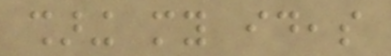sharing my ideas
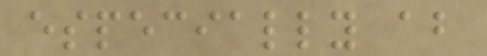especially about
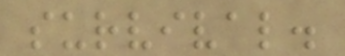survival.
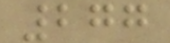277
